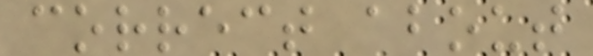correct about
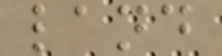land
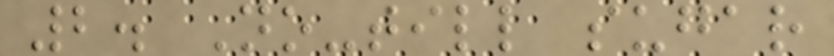2. No-till sugar
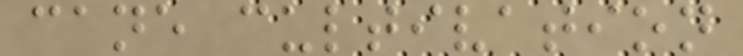cane cultivation
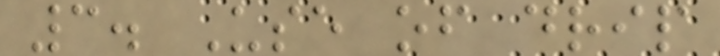3. Use of drip
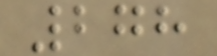278
